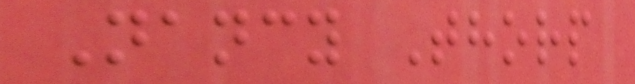Nancy Thorp
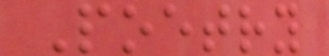Poetry
